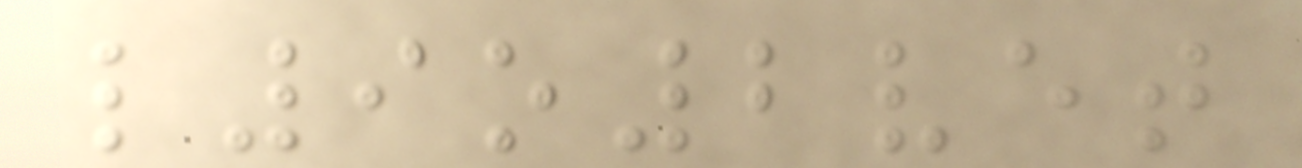l9o2vet
